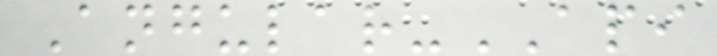Angular-API
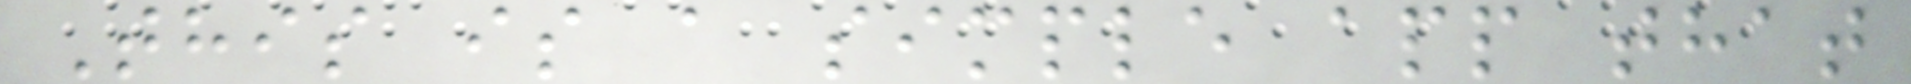This is a simple app that
